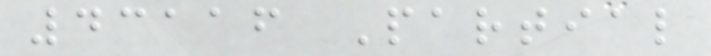43116 Partial
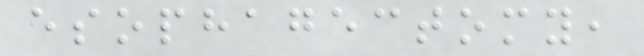esophagectomy,
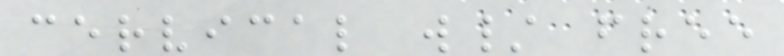cervical w/ free
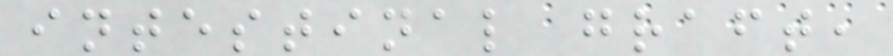intestinal graft,
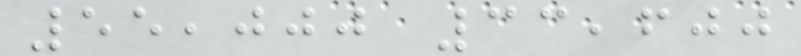55,000 33,600
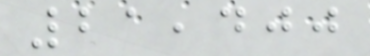21,400
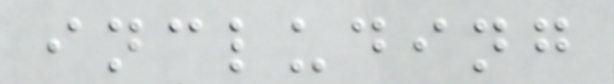including
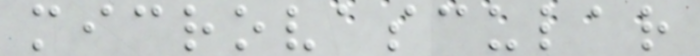microvascular
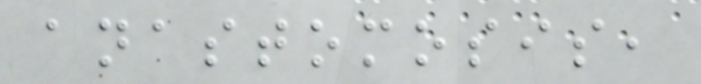anastomosis,
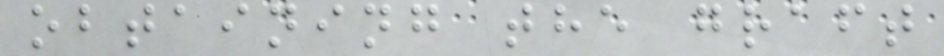obtaining the graft
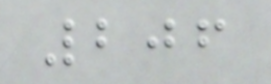206
